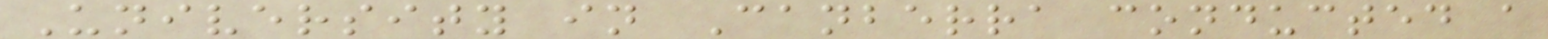University in Canberra conducted a
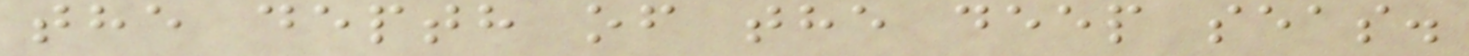the depth of the deep seas.
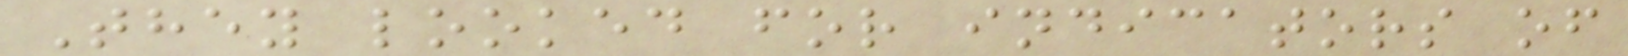They looked for indicators of
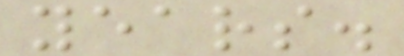years.
